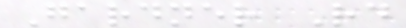Gardner Rd
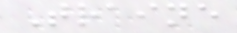Traine
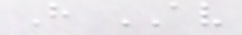H AV
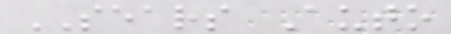SEARS Auto
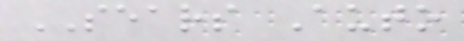SEARS Auto
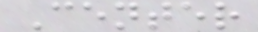Center
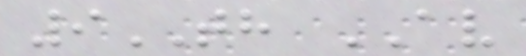9TH AV
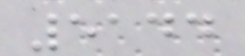5144
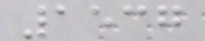1537
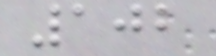102
